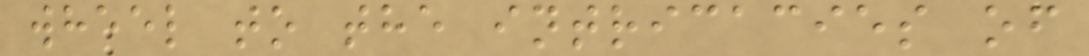wheel to the intricacies of
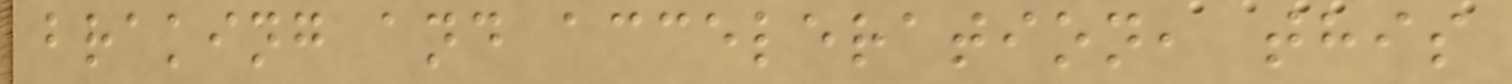braking and acceleration, this
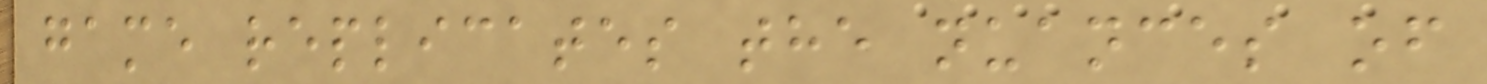game replicates the nuances of
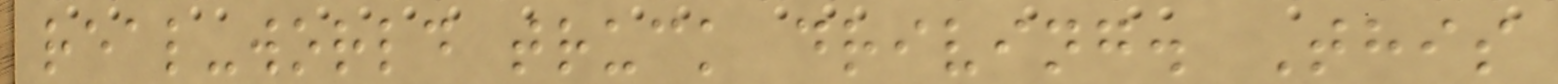real-world truck driving. This
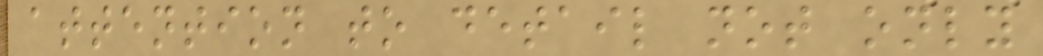attention to detail not only
